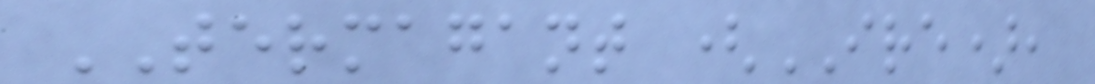TERMAGANT (IRE),
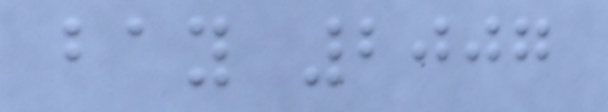bay 2007
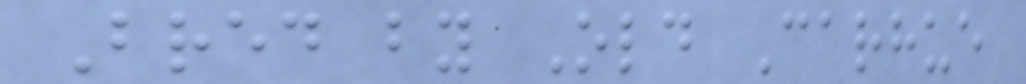Bred by Old Carhue
